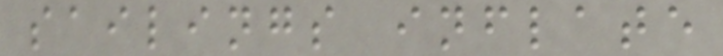sailings inflate
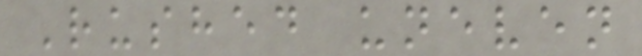Rushed uneven
